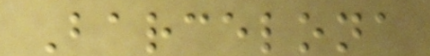Barcelona
